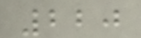220
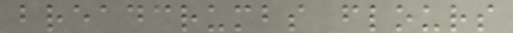breadcrumbs flours
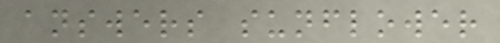answers sunflower
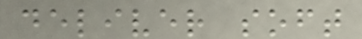deliver soft
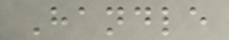Handle
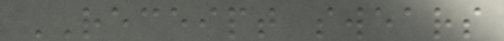RECEIPT swears
